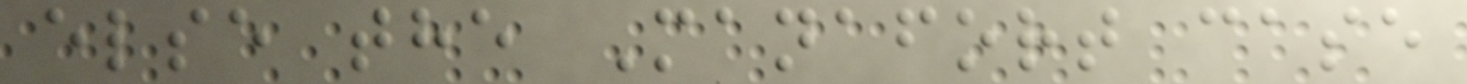else the Manafort case
